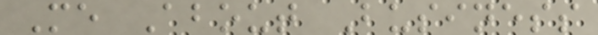Me About Business
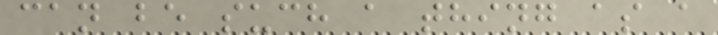can be such a thing as a
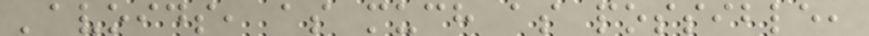'avoids, as much as possible,
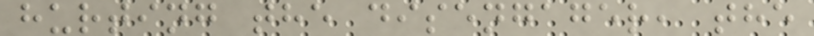hurting the disengager, the
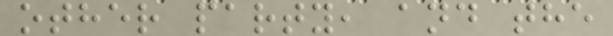other party, and the
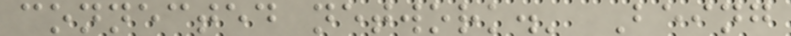connected network.' Being
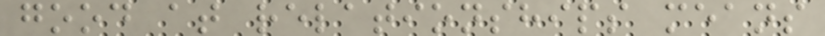good at relationships means
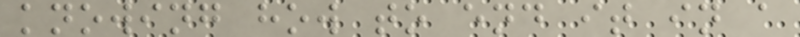knowing how to end it in a
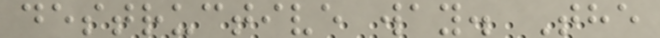destructive way. The
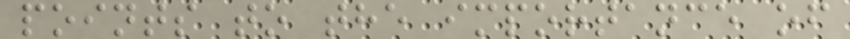points to the importance of
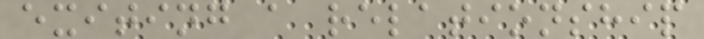exiting a relationship
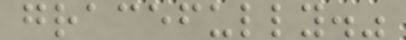gracefully."
